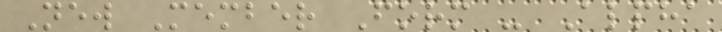New Member Form - Alpha
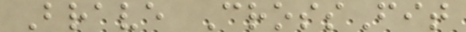Brave CrossFit
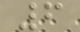6
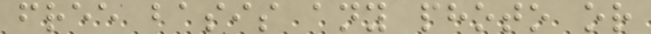free basis any photo or
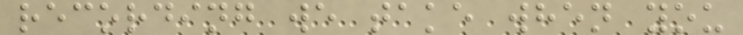recording we take when you
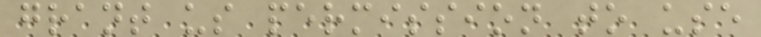grant us permission to use
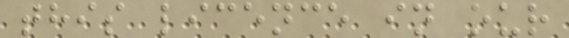this licence in our
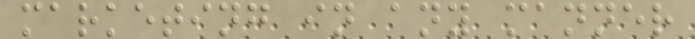marketing in any manner
